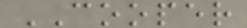COOPER
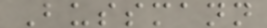Bussmann
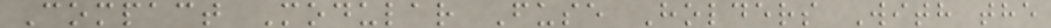Compact Modular Fuse Holders With the
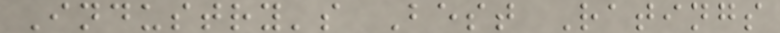Industry's Best Ratings
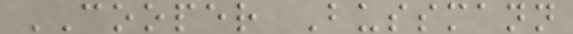COOPER Bussmann
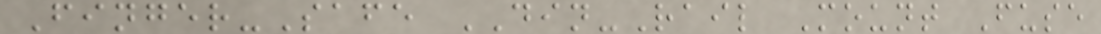Finger-Safe DIN-Rail Mount Fuse
